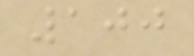100
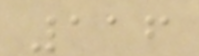116
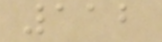112
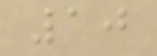10
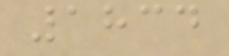1834
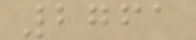2761
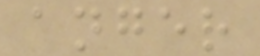anger
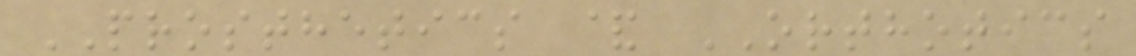PROSTHETICS & ORTHOTICS
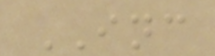INC
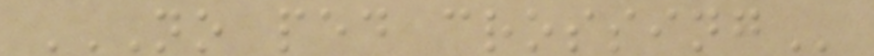NO PED CROSSING
